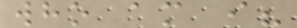who am i?
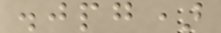.jpg)
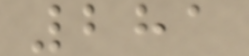281
